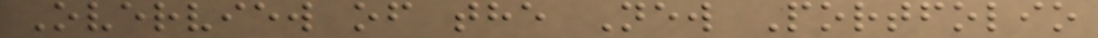Overview of the New Portfolio
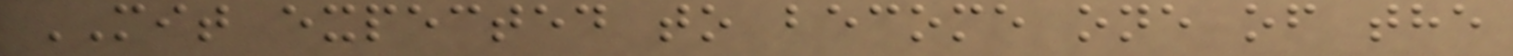MIT expected to become one of the
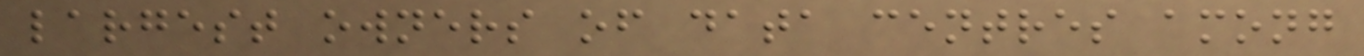largest owners of data centres among
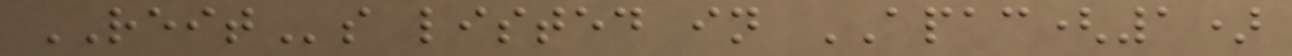REITs listed in APAC(1)
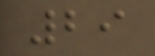29
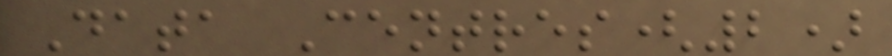Data Centres(2)
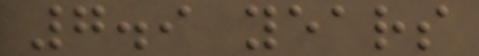7.9 years
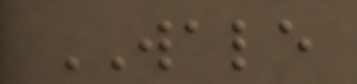WALE
